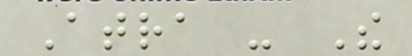Atra - The
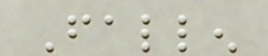Fallen
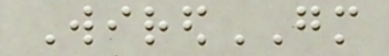WiredGM
